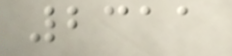2311
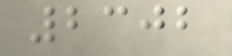2302
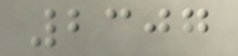2307
